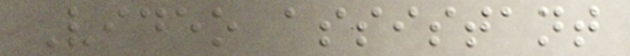Video assistant
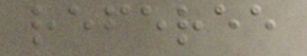referee
